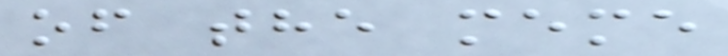of the meme
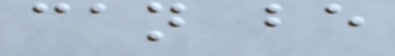can be
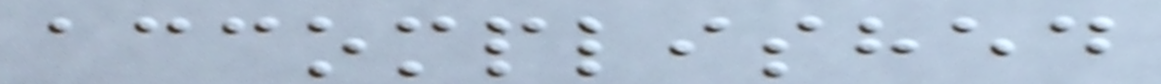accomplished
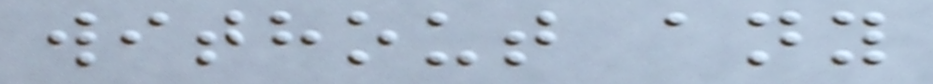without any
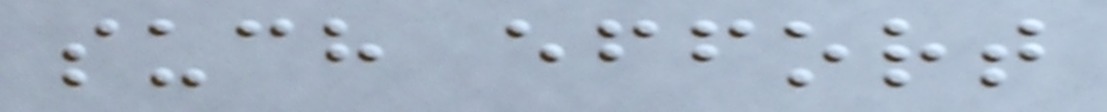such effort
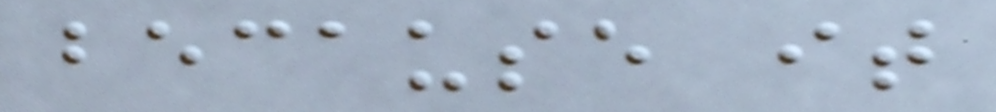because it
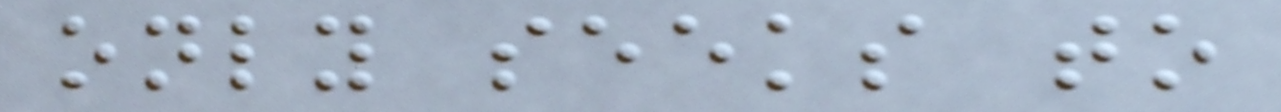only seeks to
